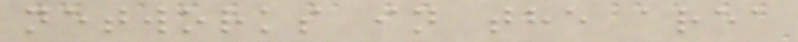networks in the area
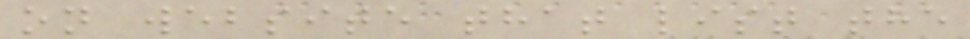on website that list the
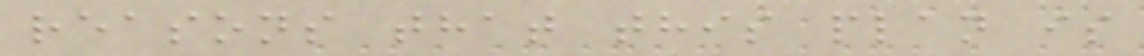reasons that this plan is
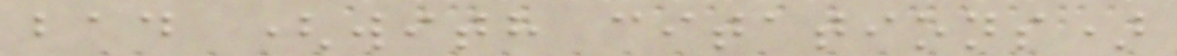bad (with citations)
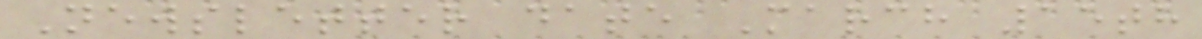Newsletter date March 15th
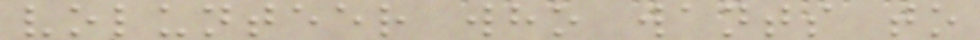volunteer who wants to
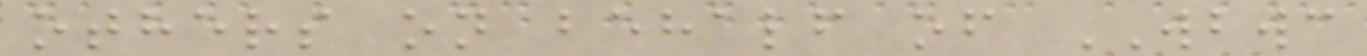others on behalf of WBWC
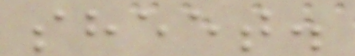sheet.
